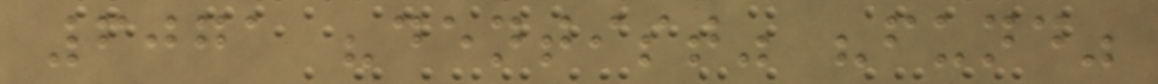6071 "dentist" "fund"
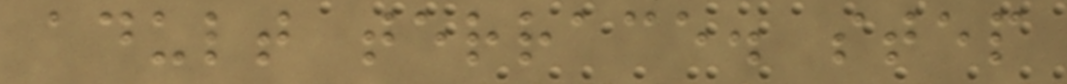adult terrace. step
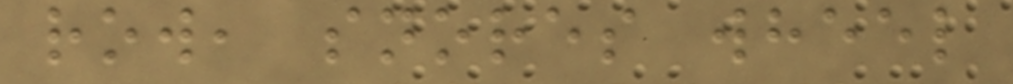row, snores wheel
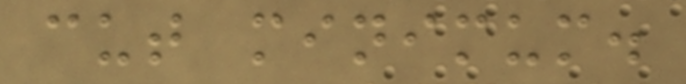cut minimum.
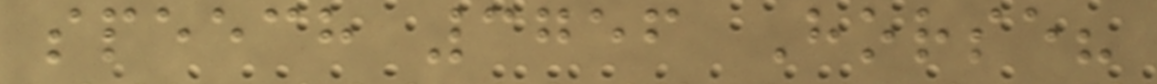speech 3756 Horse?
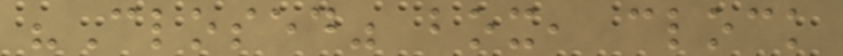"Closed" box, clock
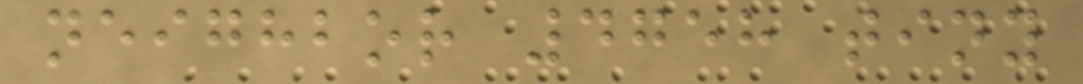neighbor 4758 tiny
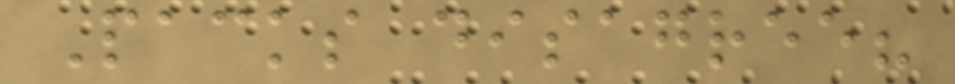Packs disagree?
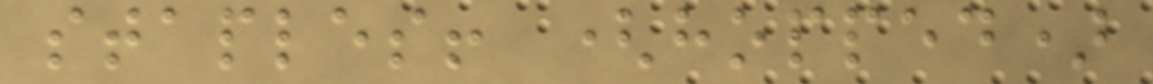staples! (hopped)
